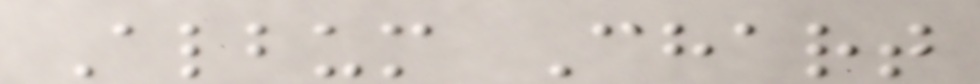Album Chart
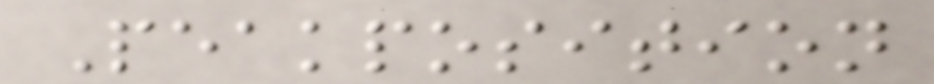Peakposition
